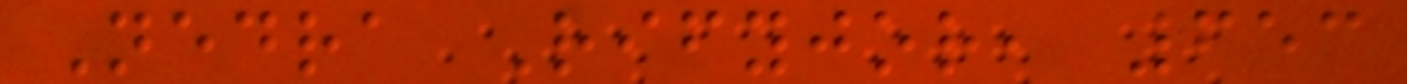Nedra Rifyjor, 653
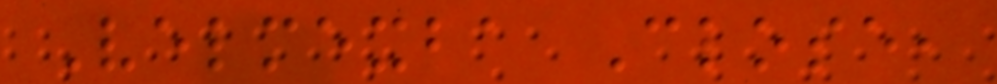Velmexba Close,
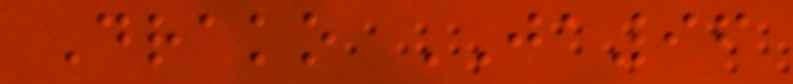Drako JA96
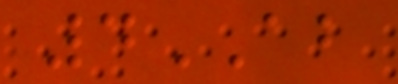4AB
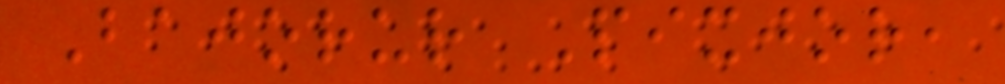Bajorur Pixjor,
